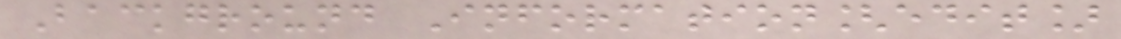Background Information[edit]
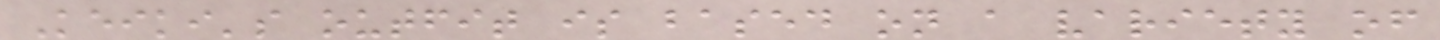Keiki's outfit is based on a variety of
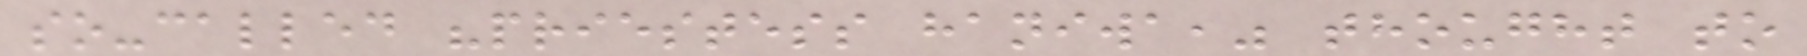so-called "priestess haniwa," thought to
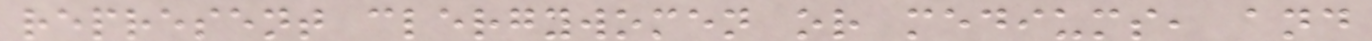represent clergywomen or mediums, and
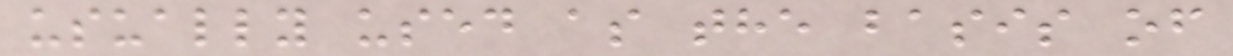usually used as the basis of
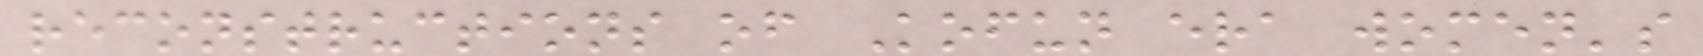reconstructions of Kofun era women's
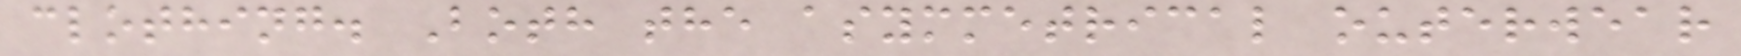clothing. Both the asymmetrical outerwear
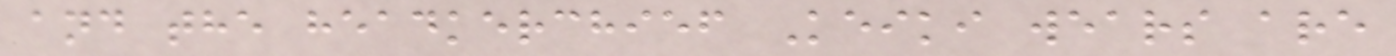and the headkerchief Keiki wears are
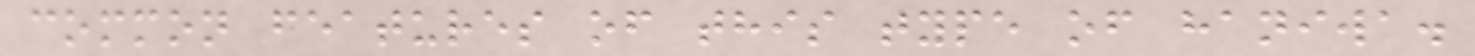common features of this type of haniwa.
